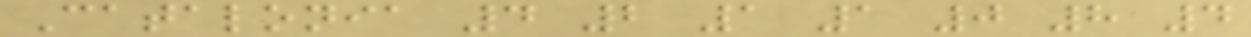Catalonia 4 2 1 1 0 8 4
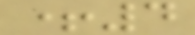+4
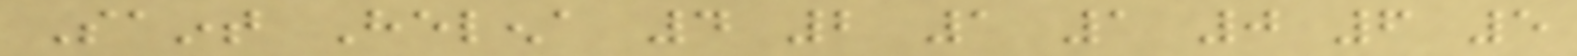Saint Helena 4 2 1 1 0 6 5
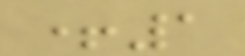+1
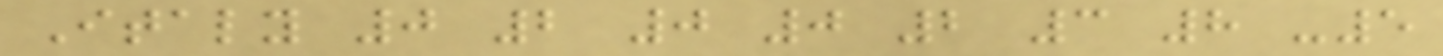Italy 0 2 0 0 2 3 8 -5
